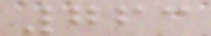763
